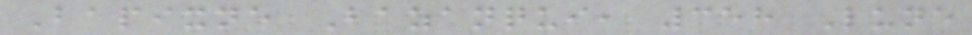Bapixne Bazanqui, 358 Lune
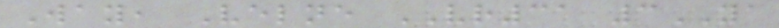Way, Velne VR31 3YA
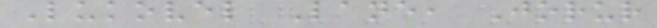Lukovel Lane, Jorur
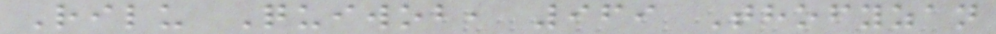Rilu Quiwob, 969 Thofyzan
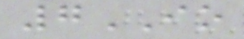7IO
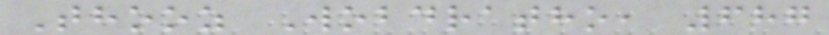Thooz Wobdratho, 687
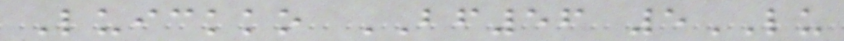Luickko BF56 5LU
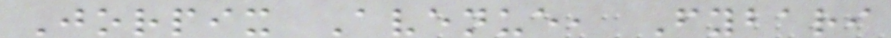Jorpix Avenue, Fybari
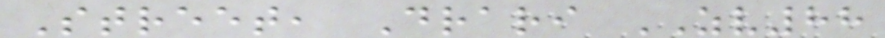Street, Drari ZV88
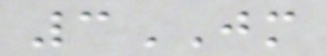3JM
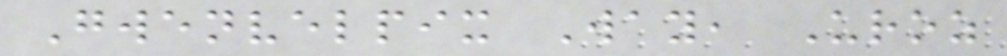Gwenvelpix Way, Uroz
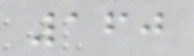160
